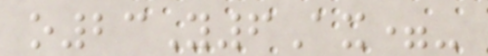o23Y6Ax=-
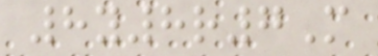8y8r7M
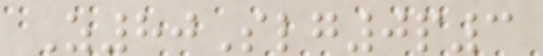Z80Slg0p3
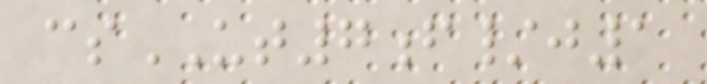csUT7f/j1
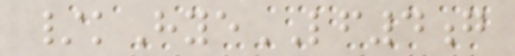/kHyeLF4g
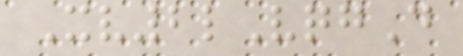Xv2lVqgD
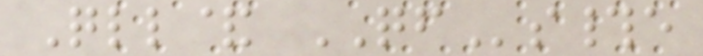Qll& QFs#e
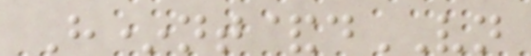H*nt&dVN
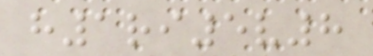h1ri5v8
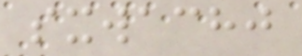sxwachj
